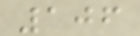106
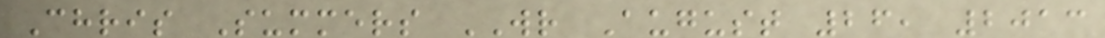Chris Summers WR August 26, 2013
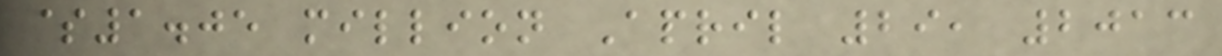$1.05 million April 29, 2013
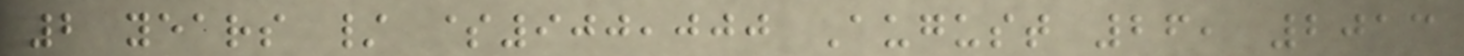2 years / $900,000 August 26, 2013
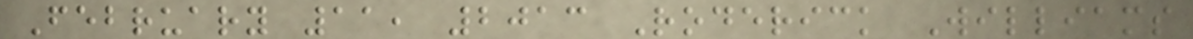February 11, 2013 Roderick Williams
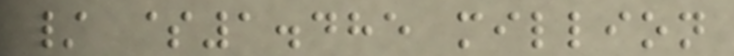/ $1.485 million
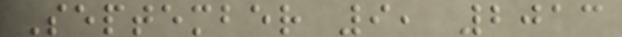September 9, 2013
